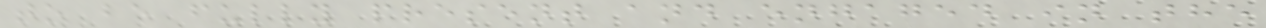to be fully present and engaged in the
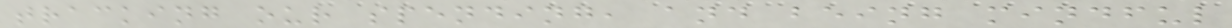tracking our spending, and being mindful
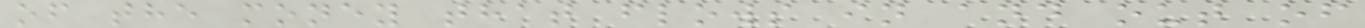of the money that flows in and out of
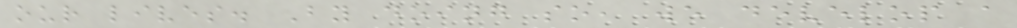our lives. By doing so, we develop a
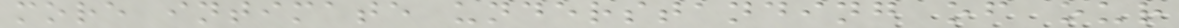more intimate understanding of our
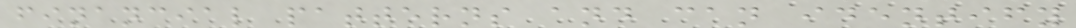financial patterns and can identify
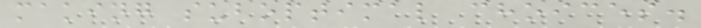making suboptimal choices.
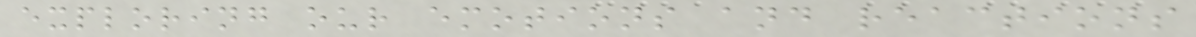exploring our emotions and reactions
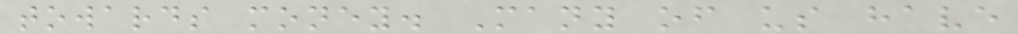towards money. Many of us have
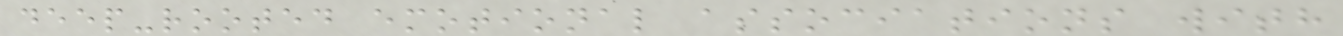deep-rooted emotional associations with
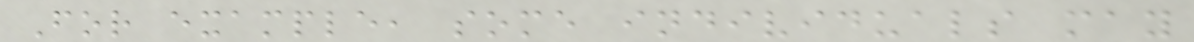For example, some individuals may
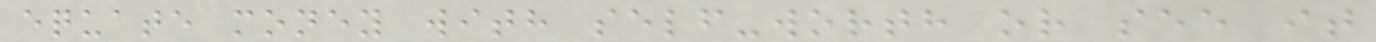equate money with self-worth or see it
